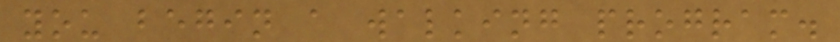you begin a walking program.
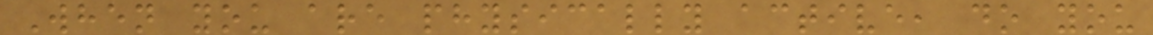When you are physically active, do you
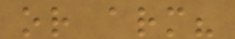or arm?
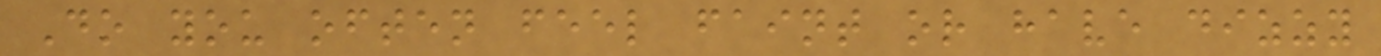Do you often feel faint or have dizzy
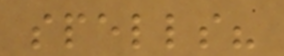spells?
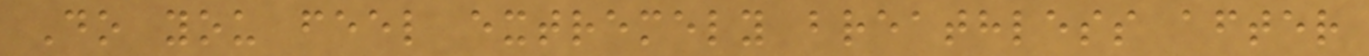Do you feel extremely breathless after
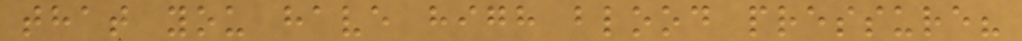that you have high blood pressure?
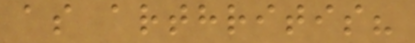as arthritis?
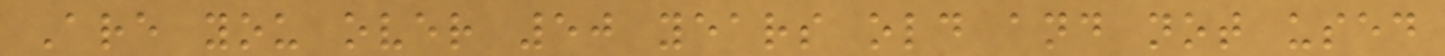Are you over 50 years old and not used
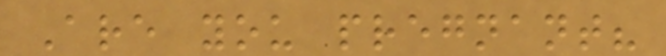Are you pregnant?
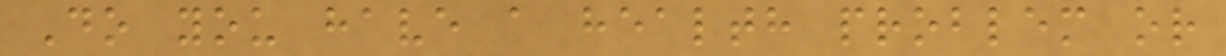Do you have a health problem or
